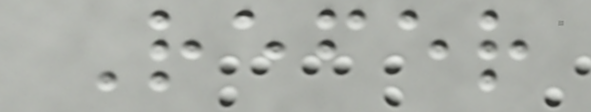Refer
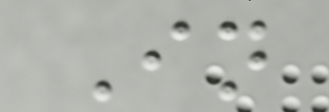In
